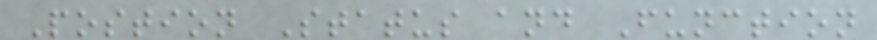Postion Status and Function
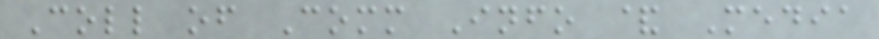Coll of Comm Info & Media
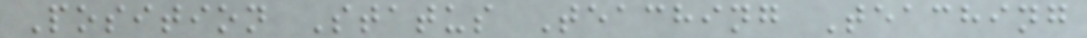Position Status Teaching Teaching
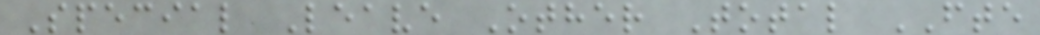Special Leave Other Total FTE
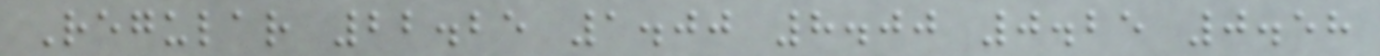Regular 22.25 1.00 8.00 0.25 0.58
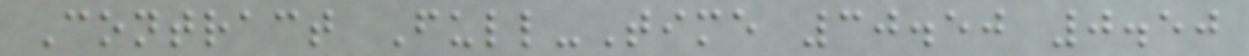Contract Full-Time 30.50 0.50
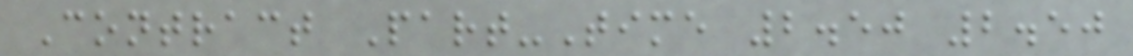Contract Part-Time 2.50 2.50
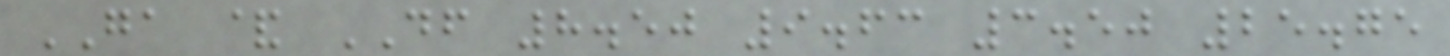GA & DF 8.50 9.63 3.50 25.75
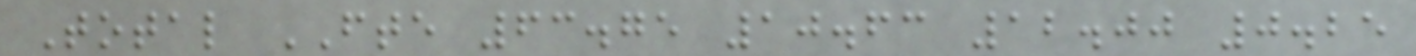Total FTE 63.75 10.63 12.00 0.25
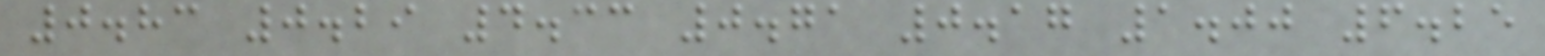0.83 0.29 4.33 0.71 0.17 1.00 6.25
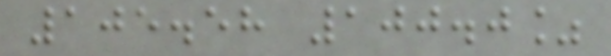105.58 100.0%
